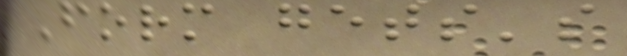Form gets's
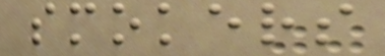smokers
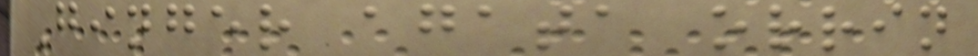Ginger agata orrin
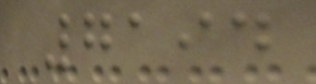7194
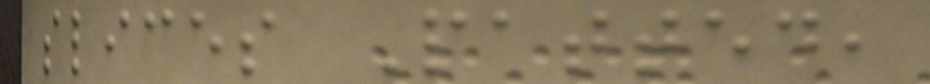slices Patted,
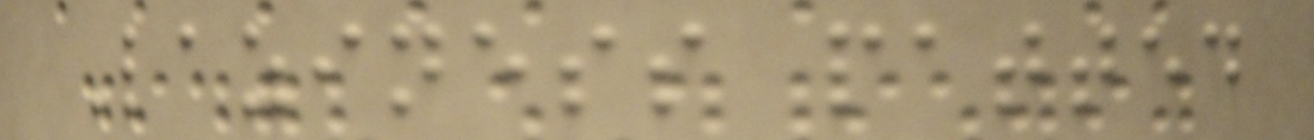Laziness patted
